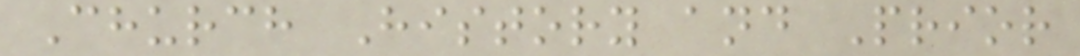Church History and Prior
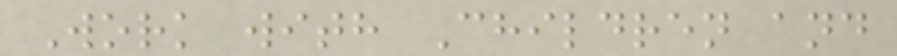Work with Children and
